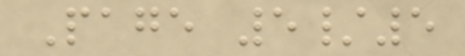Page 5/5
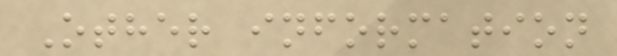Other information
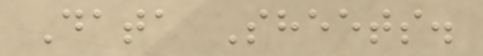Data Sheets.
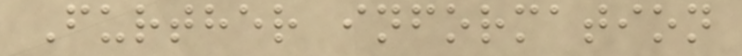Further information
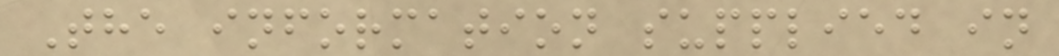The information supplied in
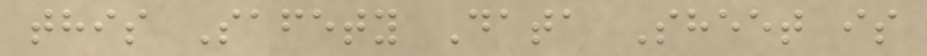this Safety Data Sheet is
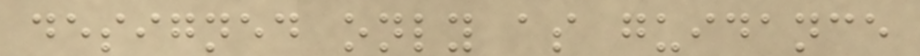designed only as guidance
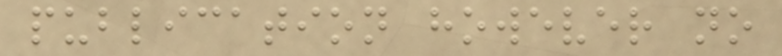publication however no
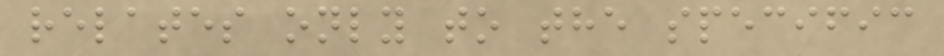relates only to the specific
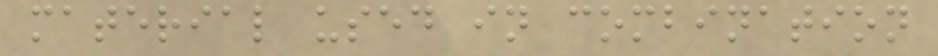material used in combination
